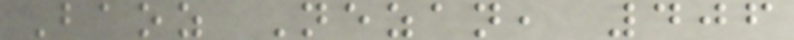Baoz Nezan, 406
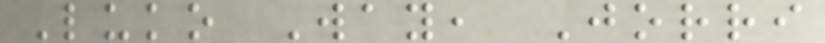Luko Way, Jorri
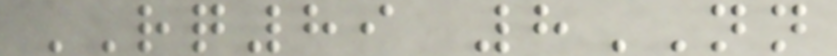RQ89 8NN
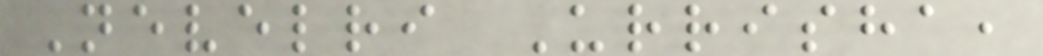Nevelri Urrisha,
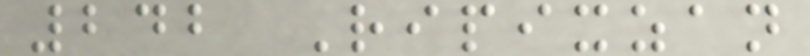242 Ripixzan
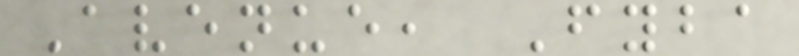Avenue, Fyba
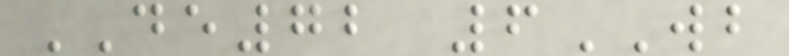DE72 6WB
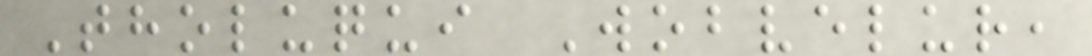Tholuqui Wobvelur,
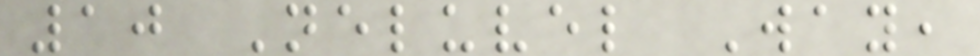10 Neluvel Way,
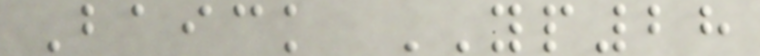Baick YP28
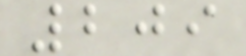209
